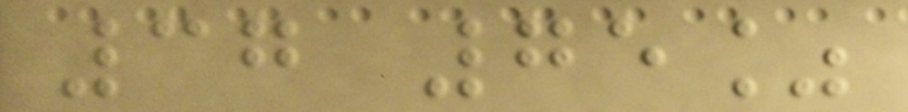37 75%
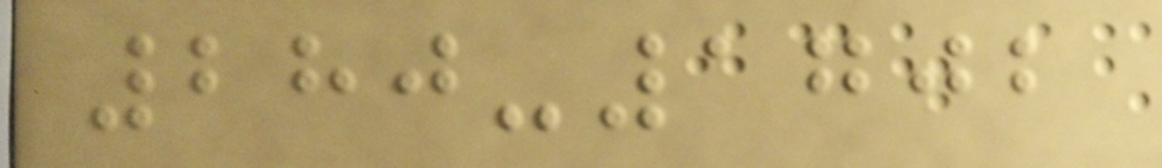280-1702
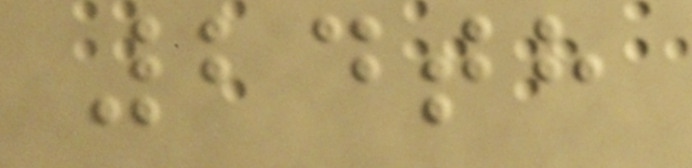24th
